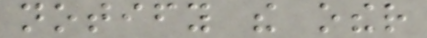notify the other
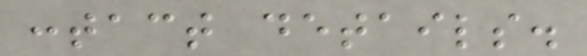contact details.
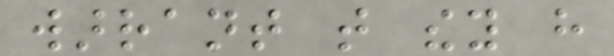warrant that they have
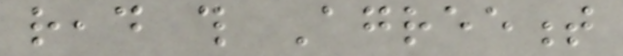read this Agreement
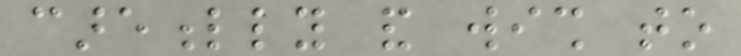carefully and wish to
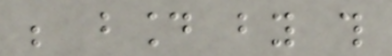be bound by this
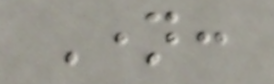Name:
